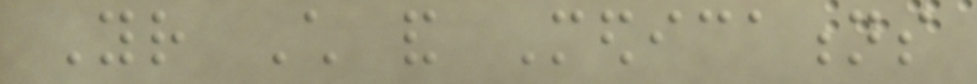Your Child and Medications
